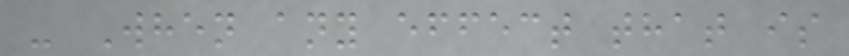- When any effect that is
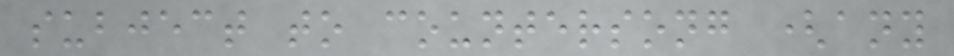subject to countersong (any
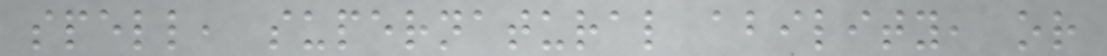spell, supernatural ability, or
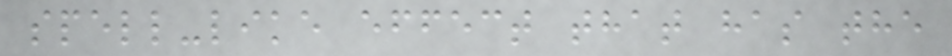spell-like effect that has the
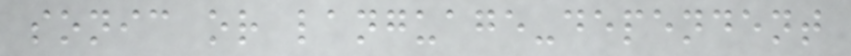sonic or language-dependent
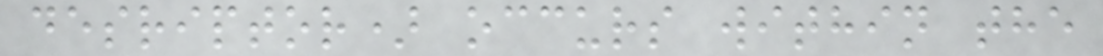desriptor) occurs within the
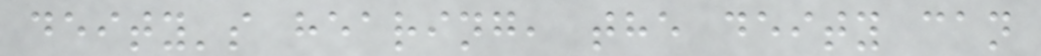deity's hearing, the deity can
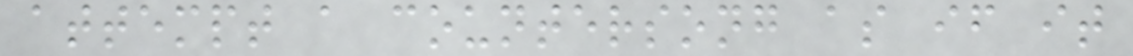attempt a countersong as if it
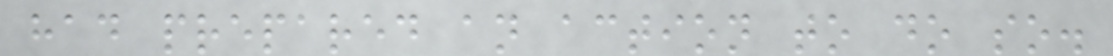had prepared an action to do so.
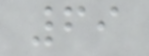69
